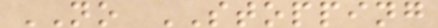NO STOPPING
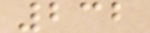232
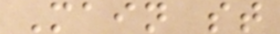Main st
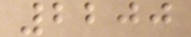2200
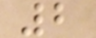2
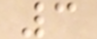3
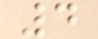4
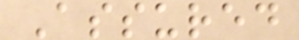Assured
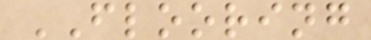FLOORING
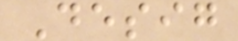Desig
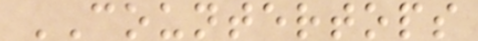COUNTERTOPS
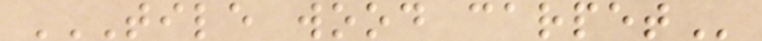TILE WOOD CARPET
